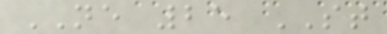NE 25 ST
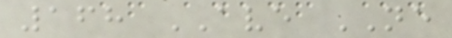168 AVE NE
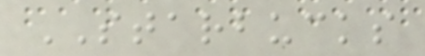STARBUCKS
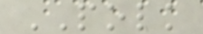POLK
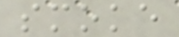smoke
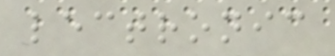lectronic
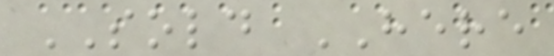SOLD HERE
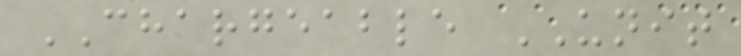CHARGEABLE UNIT
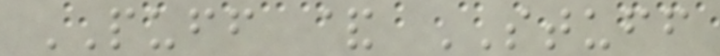PUFF & STUFF
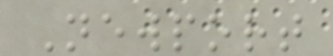Newport
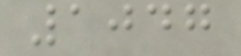1047
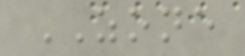ZONE
